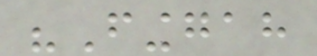"Finggah
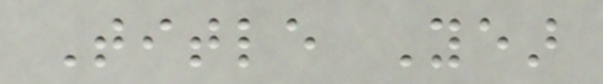Title Year
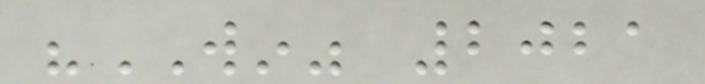"WIN" 2021
